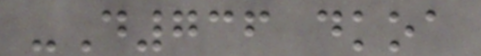-D736 dkoa
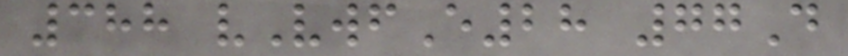388 vVwfE28 77D
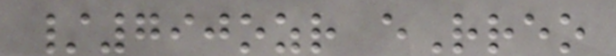/790ozr eRreo
